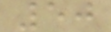50
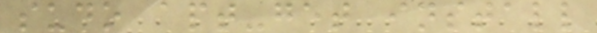sudo apt-get install
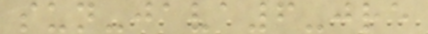sun-java6-jre
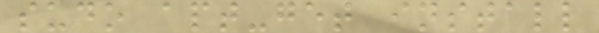sudo apt-get install
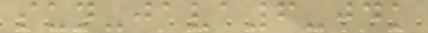sun-java6-jdk
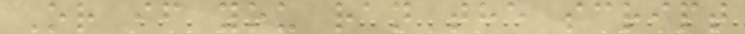Or if you ran the script
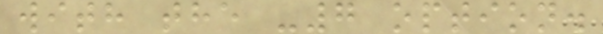with the -7 option.
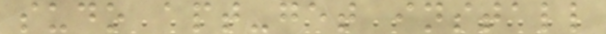sudo apt-get install
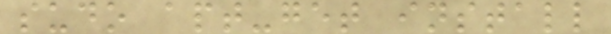sudo apt-get install
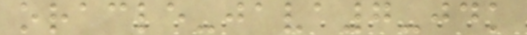oracle-java7-jdk
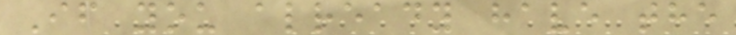If you already have the
